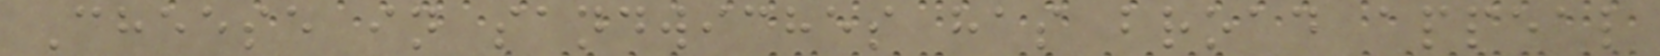Cheese in sandwiches has broad appeal
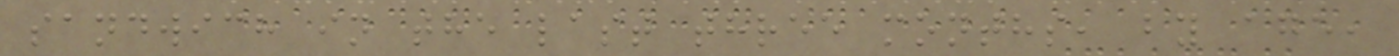sandwich in the last three months, by age,
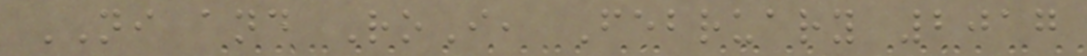NI and RoI, February 2017
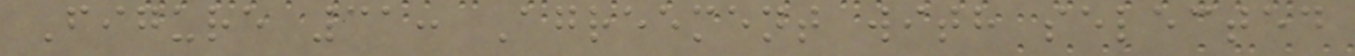Figure 31: Agreement with selected
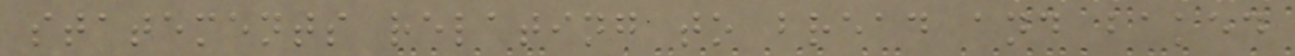statements relating to bread and baked
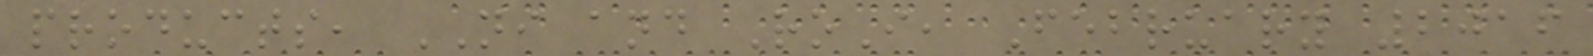products, NI and RoI, February 2016
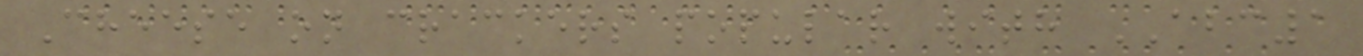Cheese on crackers popular with ABC1
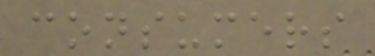consumers
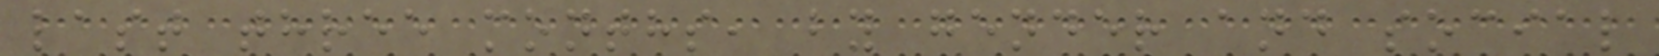last three months, by gender and social
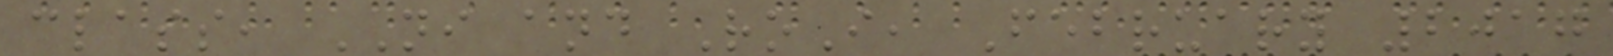class, NI and RoI, February 2017
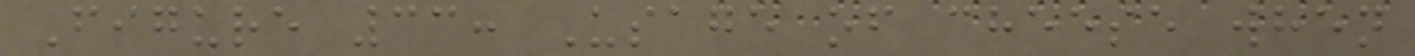Figure 33: Usage of cheese when
